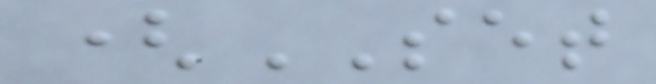(SET
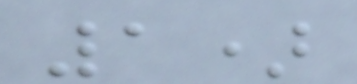1)
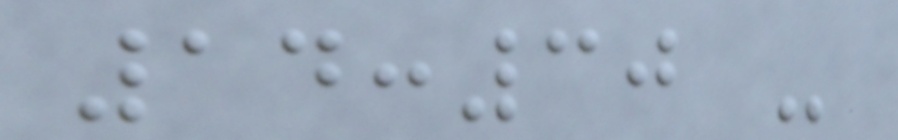14:30 -
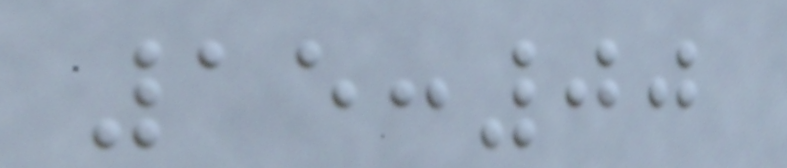15:00
